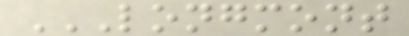LONGMONT
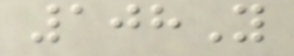108Y
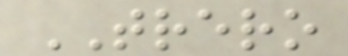TRERO
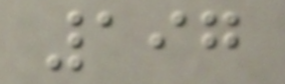197
